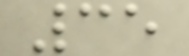35
